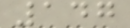147
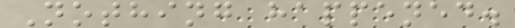Nothing happened.
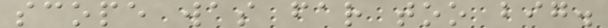scope was far too big.
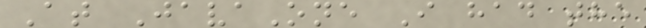At JavaOne I had the
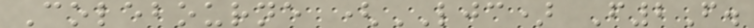Colebourne (LJC) F2F.
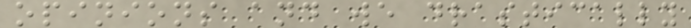opinions and we drastically
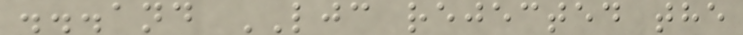...and LJC rejected the
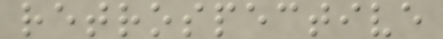retrospective
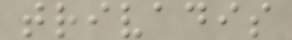trivadis
